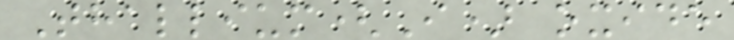Thallium(I) oxide
